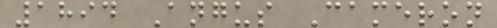1894 Angus Cameron
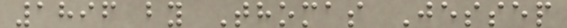1896 by Thomas Jessep
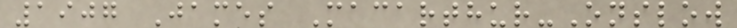1907 James Macarthur-Onslow
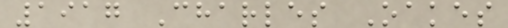1917 Charles Oakes
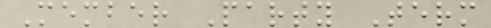Member Party Term
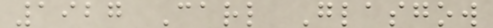1927 Carl Glasgow
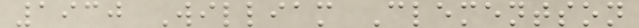1930 William Clementson
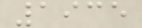1935
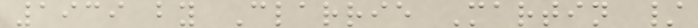1939 by Clarrie Martin /
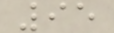95
